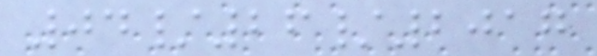04/26/2017
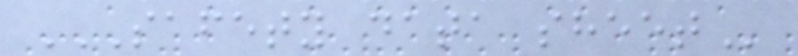SAFETY DATA SHEET
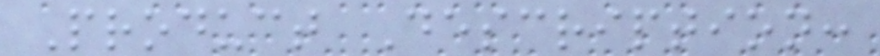Product Description:
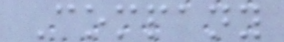Company
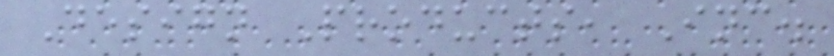Design Products, Inc.
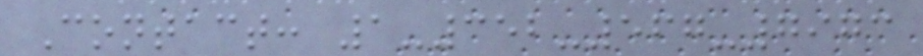Contact: 1-352-567-7973
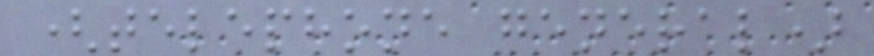(telephone general)
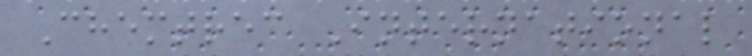Chemtrec International
